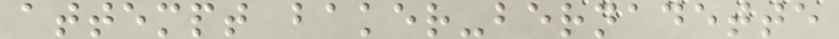attempt baker-bernadette
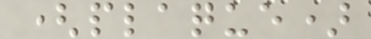(plaque)
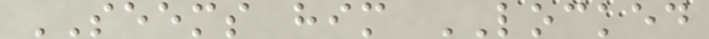SEEMS him LOCKED
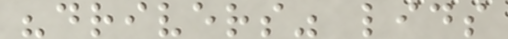"drivers" lids
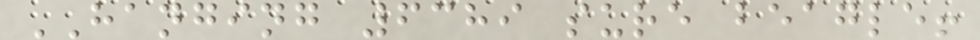HANGING 6389 sure beagle!
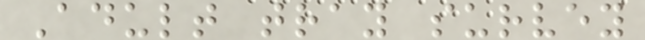Adult tray survey
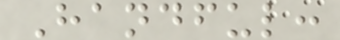Handful:
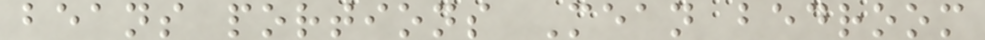beans portions Mean bedroom
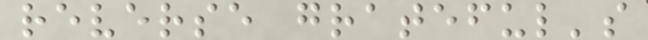reverse grateful's
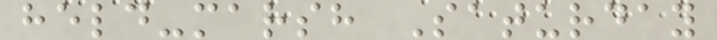held-marsh Saturday
